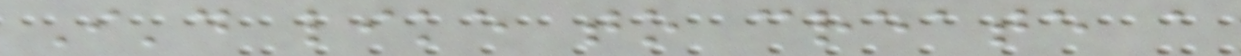I'd like to create a
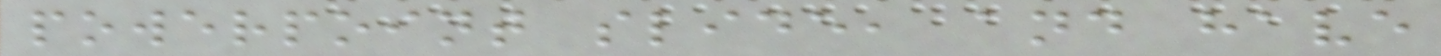powerpoint slide, and have
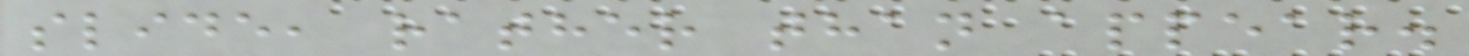slide, rather than appear.
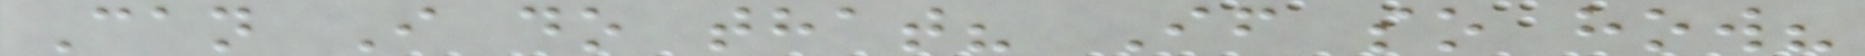Can I do that? If so how?
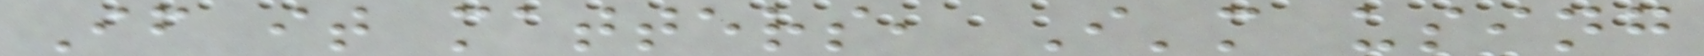If it matters, I'm using
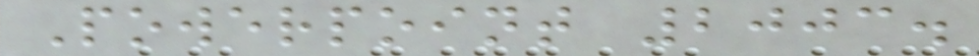Powerpoint 2003.
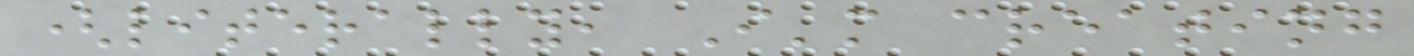(literally, I'm creating
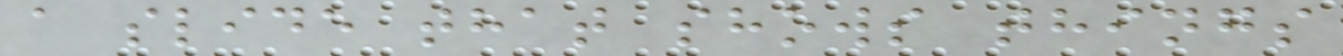a slide that shows things
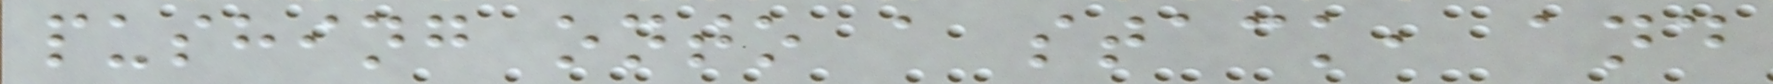pushing onto a stack, and
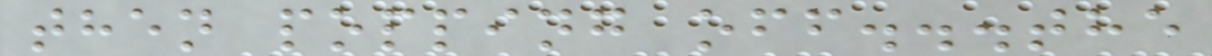then popping off...the
